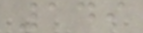149
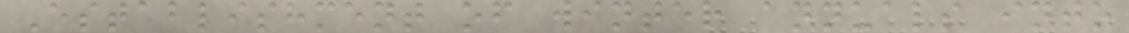Establishment of winter annuals into
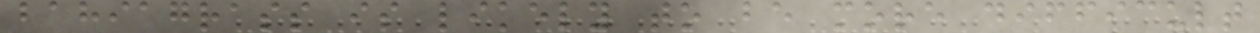bahiagrass is likely to be more difficult
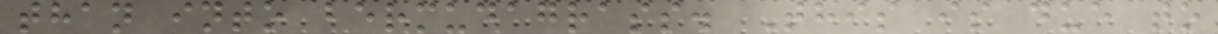than into bermudagrass. This is due to
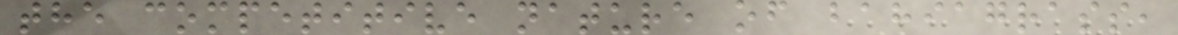the competitive nature of bahiagrass,
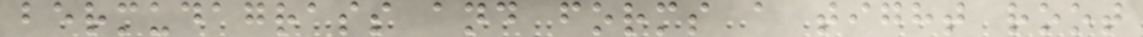bermudagrass and forms a tight root
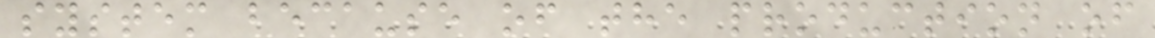system because of the production of
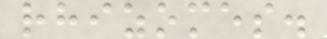rhizomes.
